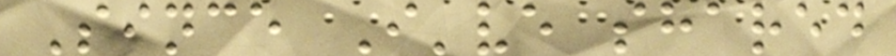Since I've shared
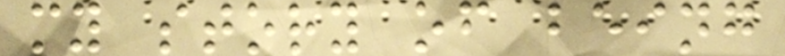my story of being
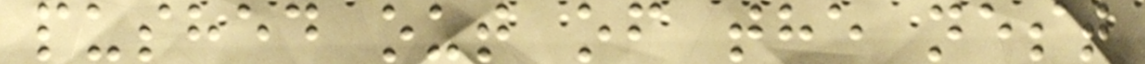pushed out of the nest
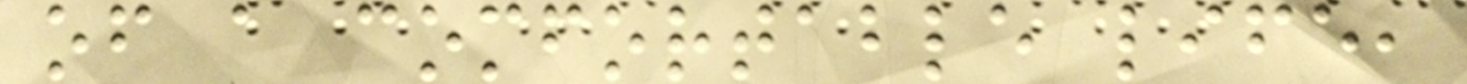of a comfortable life,
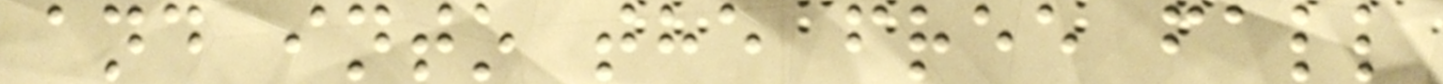and into the free fall
